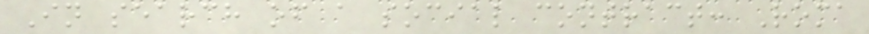In search of a social contract: Roma
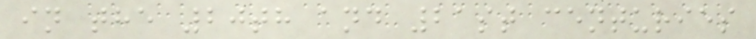in the 20th and 21st centuries
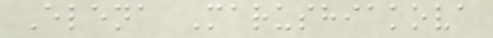Elena Marushiakova
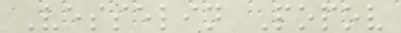Vesselin Popov
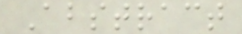Abstract
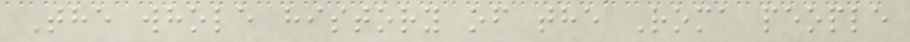The whole history of the Roma people
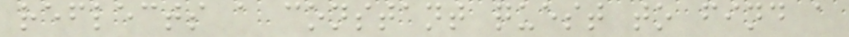reflects a constant quest to find a
